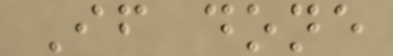If done
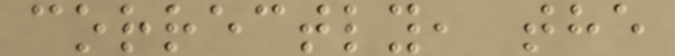correctly, the
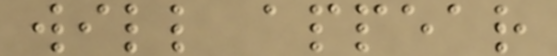will appear
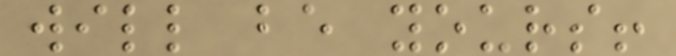will be yours!
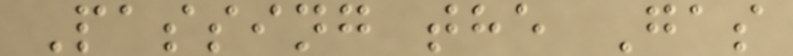Passing the Gas
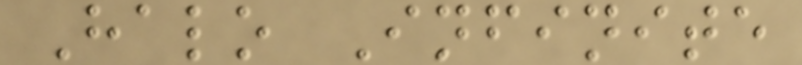Halo Infinite
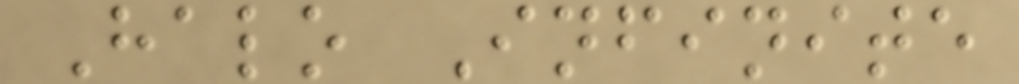Halo Infinite
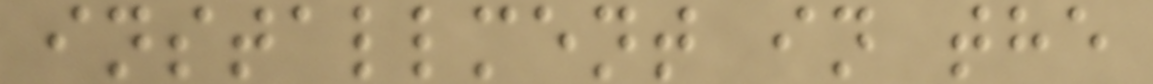installment in the
